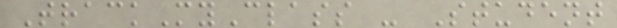TrackMyClass - Student
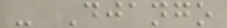- Django
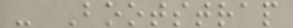- Bootstrap
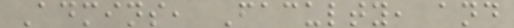Admins, Faculty, and
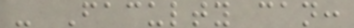- Faculty can:
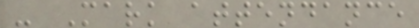- Mark attendance
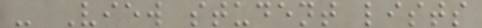- View student lists
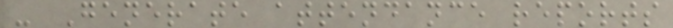- Generate attendance reports
